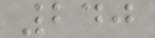240
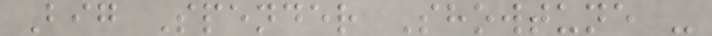Big Spender Showtune -
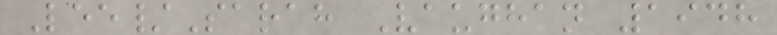Lee/Sarah Vaughan 1948
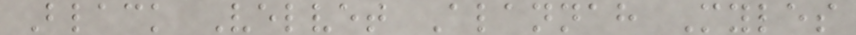Black Velvet Alannah Myles
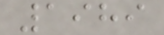1989
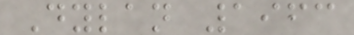Dylan 1963
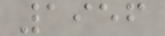1956
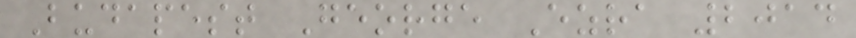Budapest George Ezra 2014
